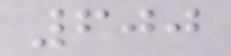600
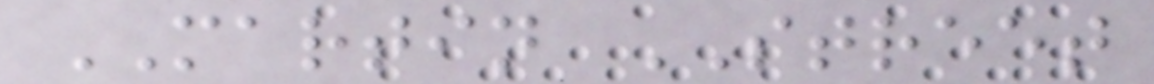MARTIN STREET
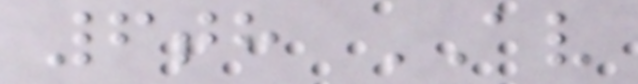6th AV
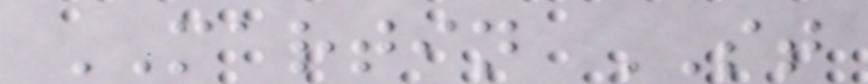MARTIN ST
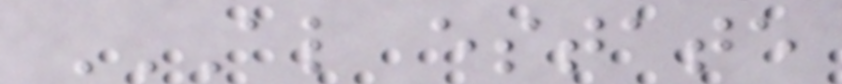AL ESTATE
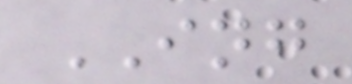ING
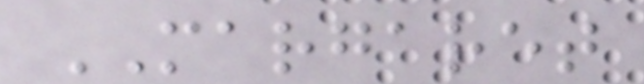MARGARET
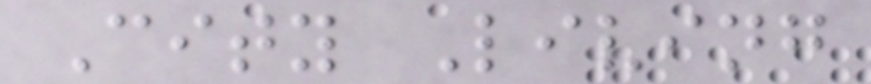City Living
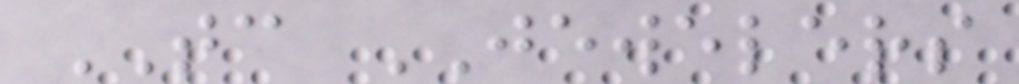TC JEWELERS
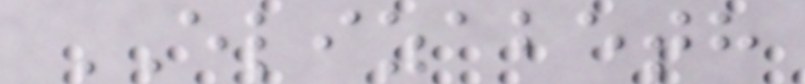ELIZABETH
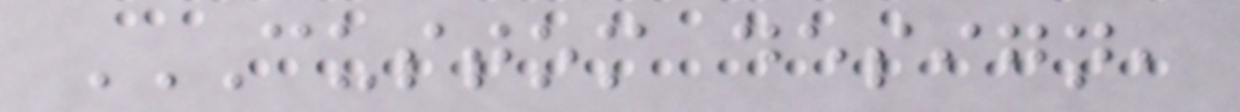CUSTOM DESIGN,
